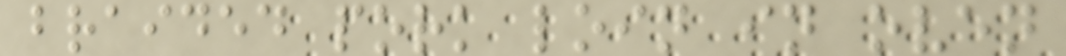braided pork loin in oven
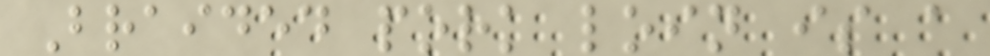Braided pork loin is a
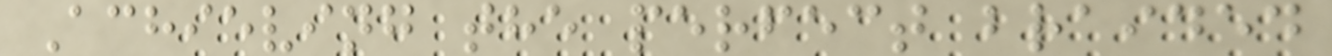Achieving the perfect braided
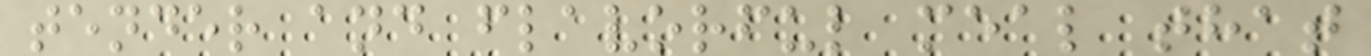tender and flavorful meal that
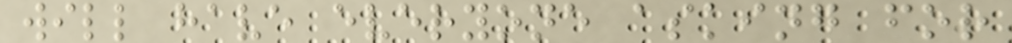will have everyone asking for
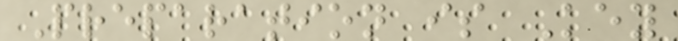Preparation is Key
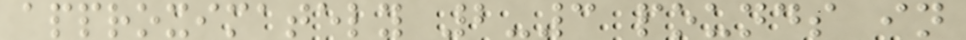approximately 2-3 pounds in
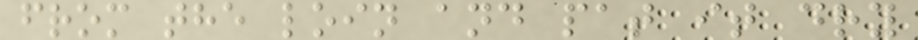from the loin and pat it dry
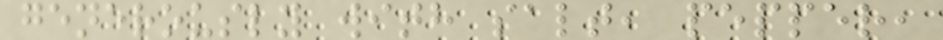generously with salt, pepper,
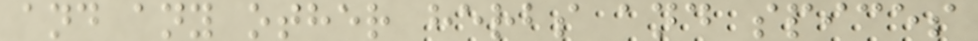and any other herbs and spices
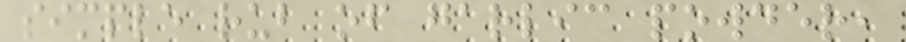simple rub of garlic powder,
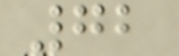72
